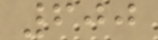600
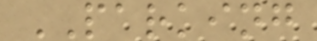PARKING
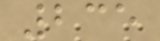235
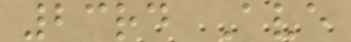23rd Ave
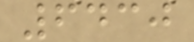6430
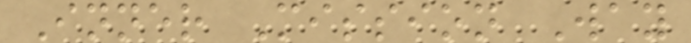Inner Mission Way
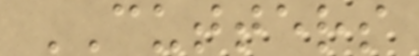CUTTERS
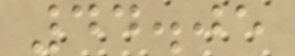44.05
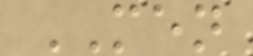MEN
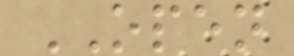OPEN
